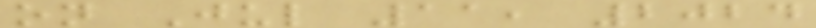on Jul 11, 2024
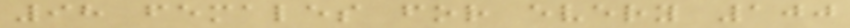98 females for every 100
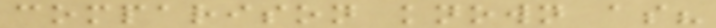comparison known as?
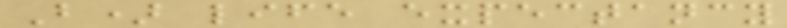B) life expectancy
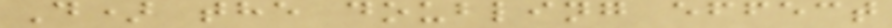D) the doubling effect
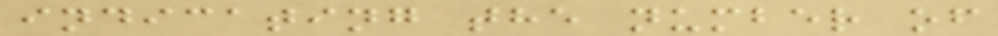indicating the number of
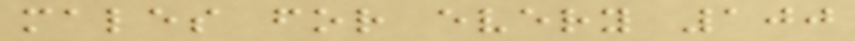males for every 100
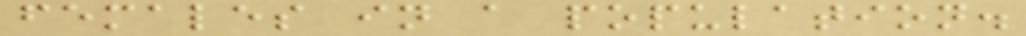females in a population.
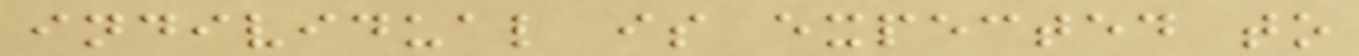individual is expected to
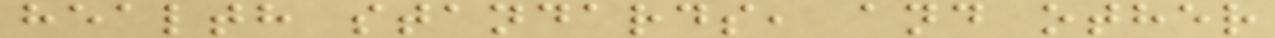health standards, and other
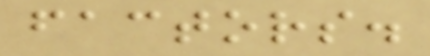factors.
